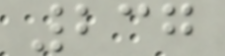237
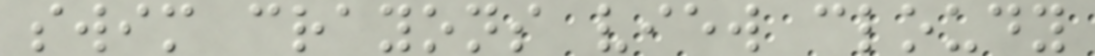swim crayons view cloudy
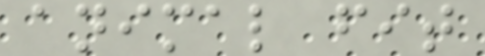animal fit
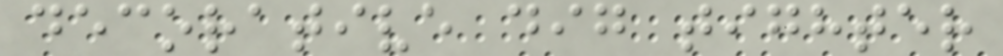decorative dig tighter
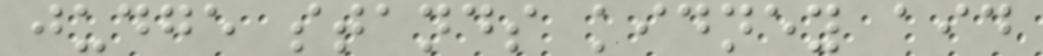judge stands kidney aid
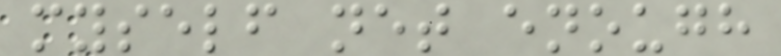myself net enough
